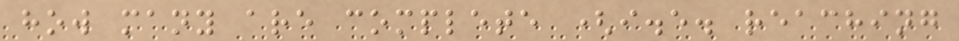how many are complete (i.e. reaching
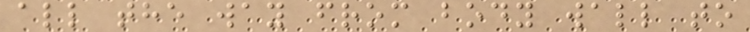all the way from body wall to
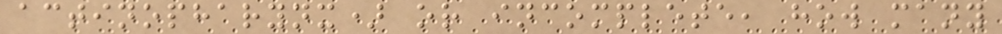actinopharynx) or incomplete, how many
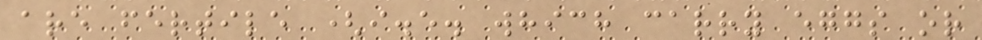are fertile (i.e. which carry eggs or
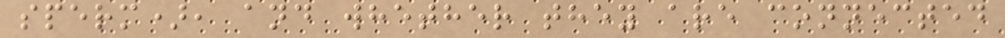sperm), and whether they are connected
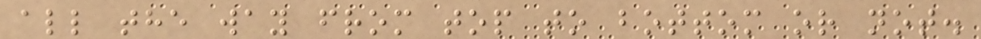all the way from top to bottom or not.
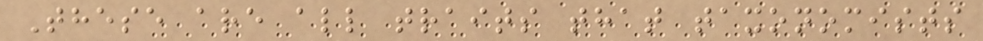These are all traits that taxonomists
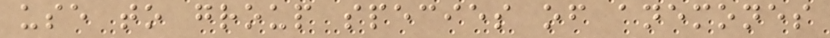use to group species of anemones
